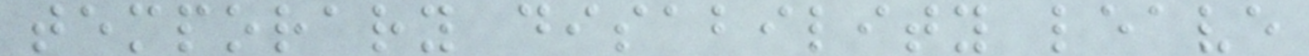temporary disability leave
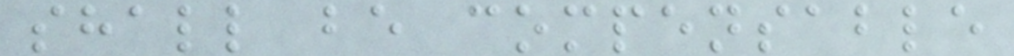shall be compensable
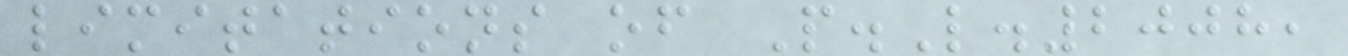limitations of P.L.2008,
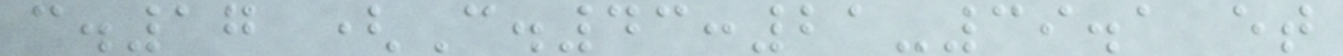c.17 (C.43:21-39.1 et
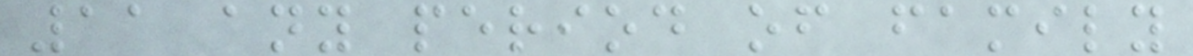11 any period of family
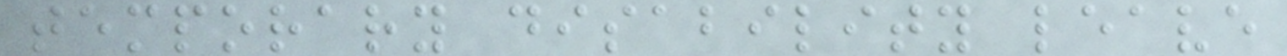temporary disability leave
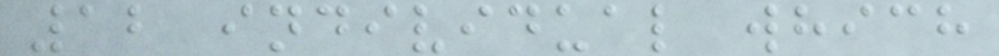12 individual which
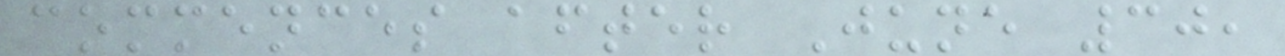commences after June 30,
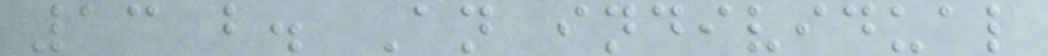13 b. An individual
